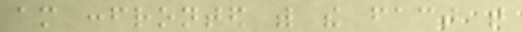am confronted with the fact that
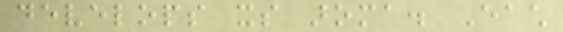develops its aroma. Each
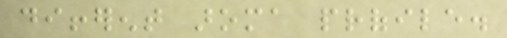different aroma profile.
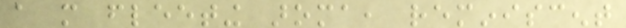a more fleeting aroma, reminiscent
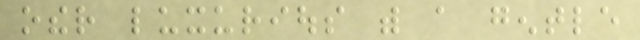other luxurious with a gentle
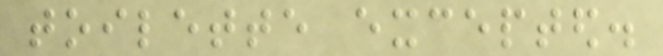toilette excepted.
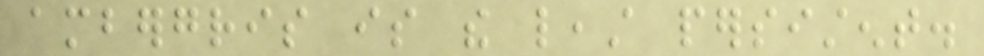ambergris is the least persistent.
